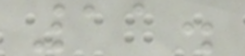11.
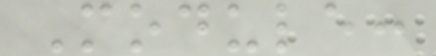Module:
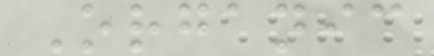Organic
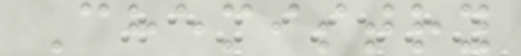Chemistry
